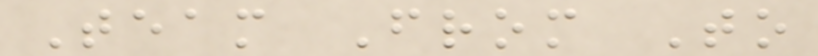Team From To
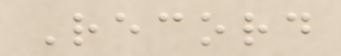Record
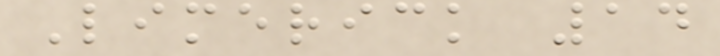Limerick 14
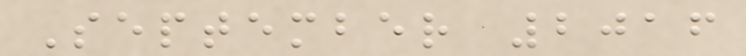September 2016
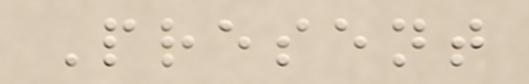Present
